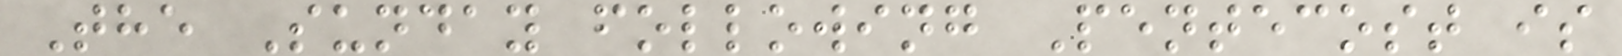The Sunday following Pentecost is
